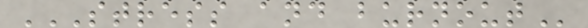STRESS AND BURNOUT
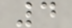4
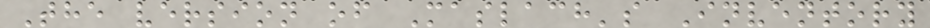The version of Maslach's Inventory
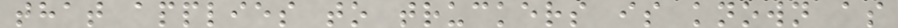that applies to truckers is known as
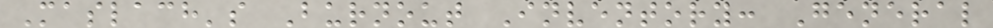Maslach's Burnout Inventory: General
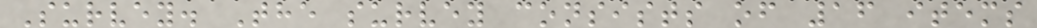Survey. The survey consists of 16 items
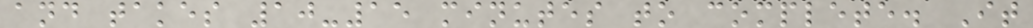and takes 10-15 minutes to complete. It
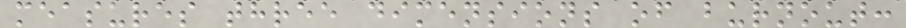measures three dimensions of burnout:
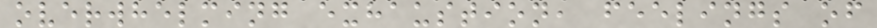overwhelming exhaustion, feelings of
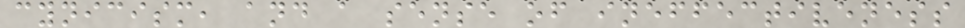cynicism, and a sense of ineffectiveness
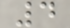4
